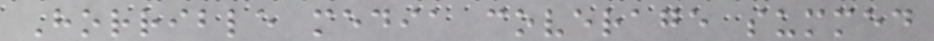Horrible media coverage summed
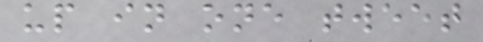up in one tweet
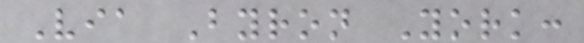Via Byron York:
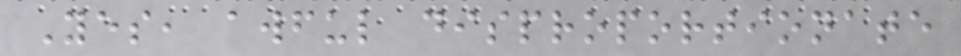Yes, awful disproportionate
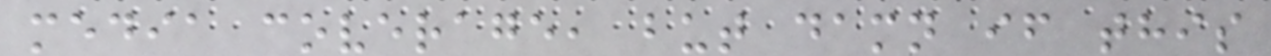media coverage, but damn if this
